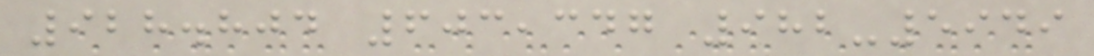928.804 603,347 982-5949
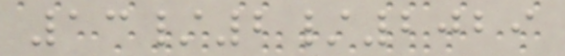13/2/2029
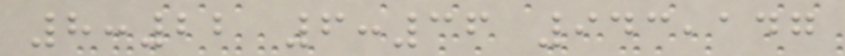8:22 6:36 943,147
